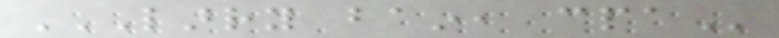LARRY BAIN, CPA
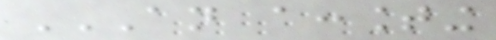AN ACCOUNTING
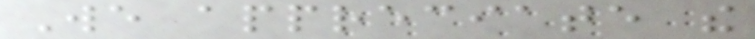We appreciate the
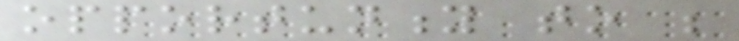opportunity to be
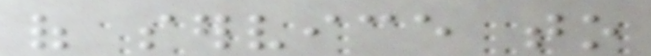of service to
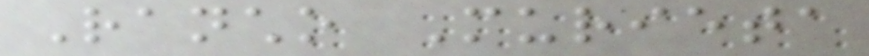Rancho Murieta
